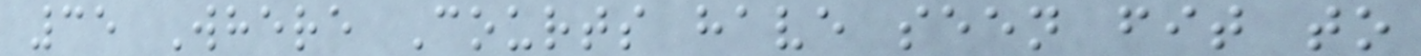35 Where Courts have seen fit to
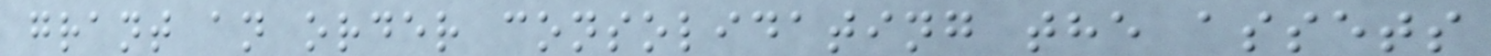grant an order consolidating the assets
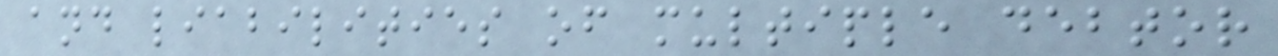and liabilities of multiple debtor
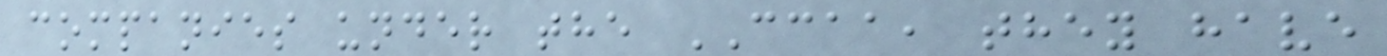companies under the CCAA, they have
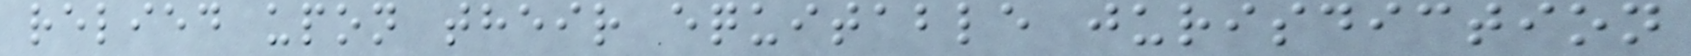relied upon their equitable jurisdiction
